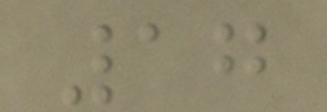17
